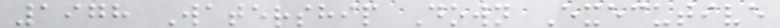1978 Watership Down Executive
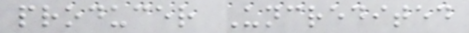producer Uncredited
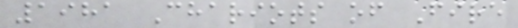1981 Chariots of Fire
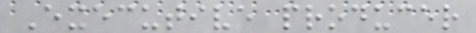Executive producer
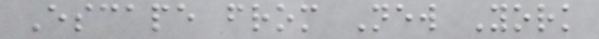Escape from New York
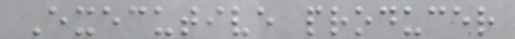Executive producer
